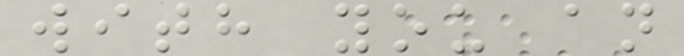with you an
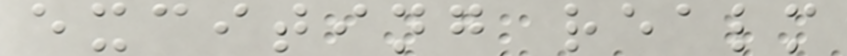exciting realm
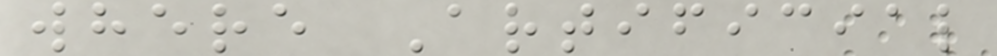where Artificial
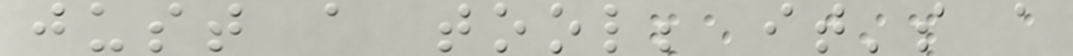just a tool; it's a
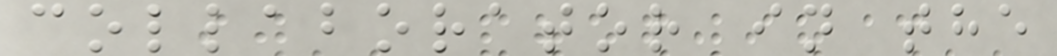collaborator in the
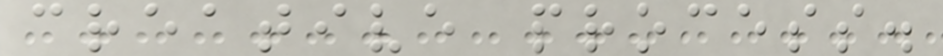creative process.
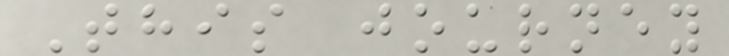This journey
